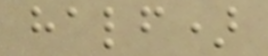half)
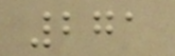271
